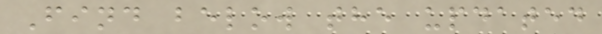Find below the updated
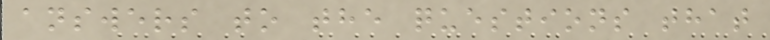answers to the questions that
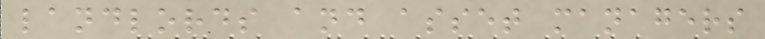landlords and asset managers
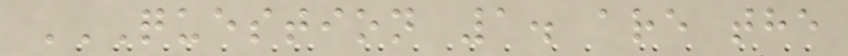QUESTION 1. ARE THE
